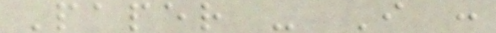Paper - I :
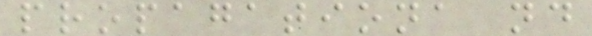propagationa nd
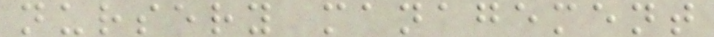nursery management
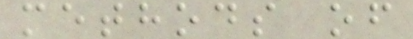methods of
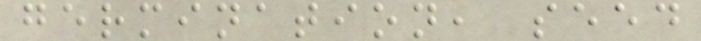germination, seed
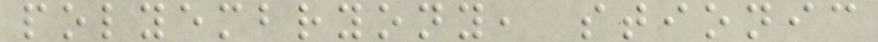polyembryony, stionic
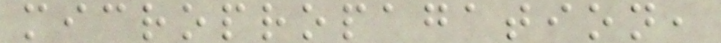micropropagation,
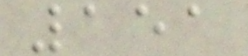151
